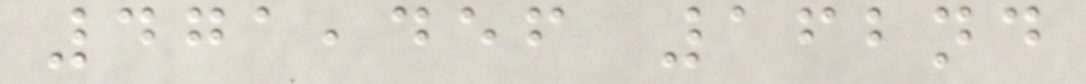471,456 162nd
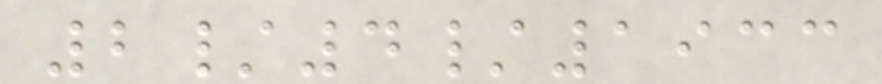2/4/1933
